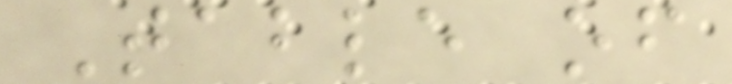Table of
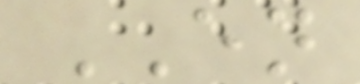EN
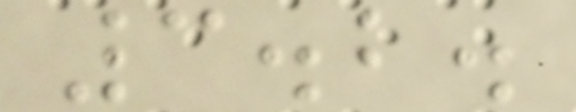3.2.
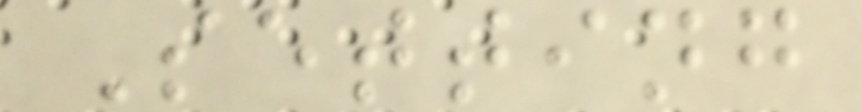Setting
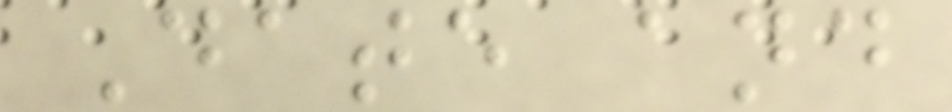Date and
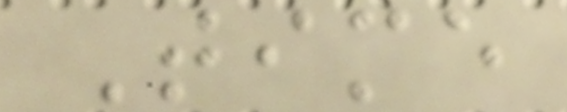Time
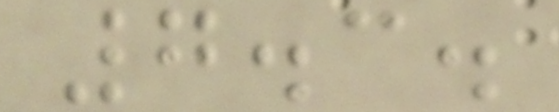7.3.
